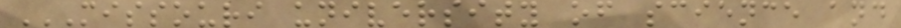MISSOURI UNIVERSITY OF SCIENCE AND
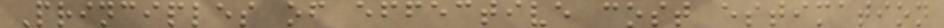Principles of effective cost estimation
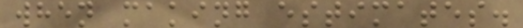when making estimates.
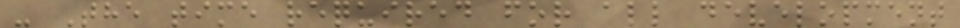- The time required for all development
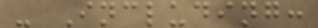- Including:
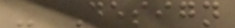- Design
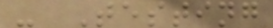- Testing
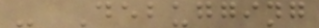- Debugging
